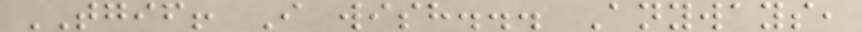TGIF! I wish... Anyways,
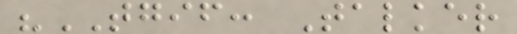"TGIF: Talker
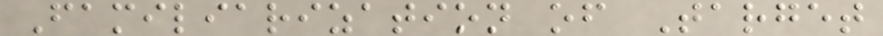Familiarization of Target
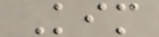Kim
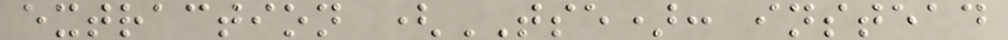extraction (TSE): instead
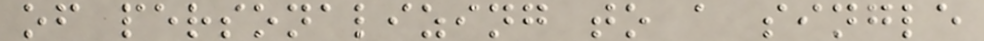of personalizing to a single
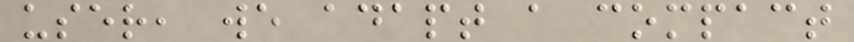user, we adapt a compact
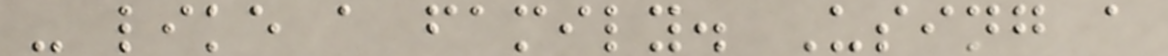- like a family. Using a
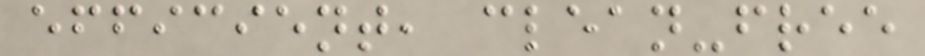efficient, clean-free
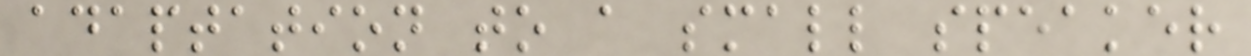adaptation to a small speaker
